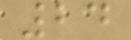24
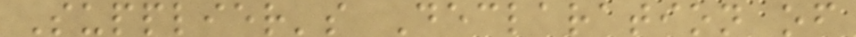Supplier's Declaration of
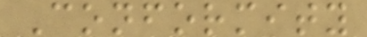Conformity
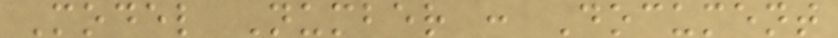Model Number : Document
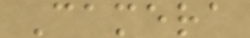Camera
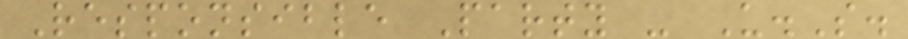Responsible Party - U.S.
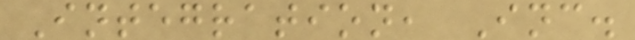Integration, Inc.
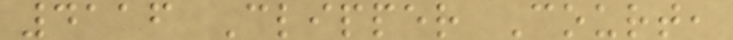4116 Clipper Court,
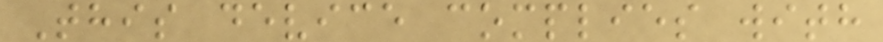This device complies with
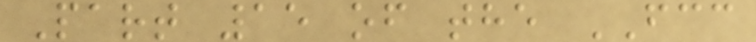Part 15 of the FCC
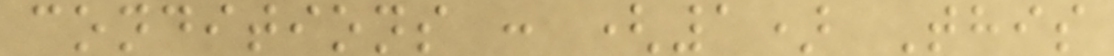conditions : (1) This
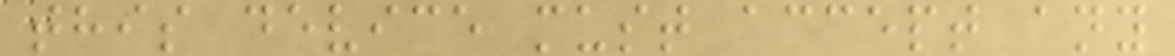this device must accept any
